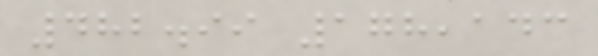482.99 178,143
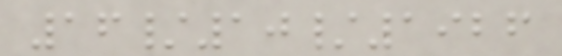16/10/1926
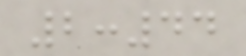2:44
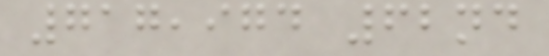717,974 62nd
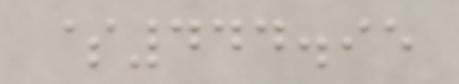$444.95
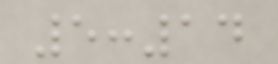5:14
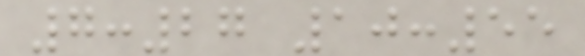7:27 10:55
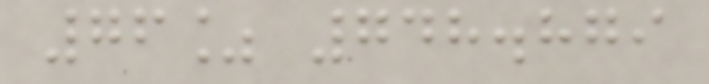76% 748.879
